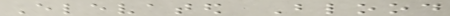Elevated Blood
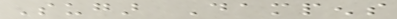Sugar Dampens
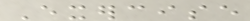Exercise
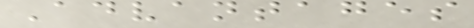Advantages
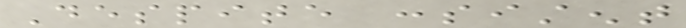Despite consistent
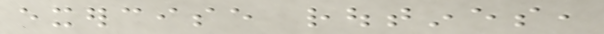exercise routines,
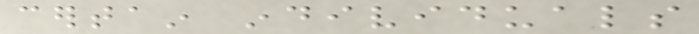certain individuals
